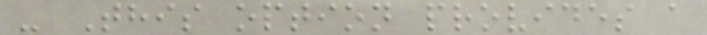- This option provides a
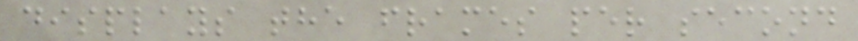displays the frames per second
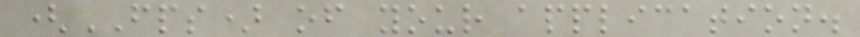(FPS) of your application.
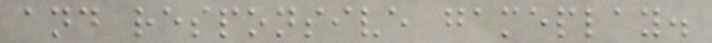and responsive gameplay.
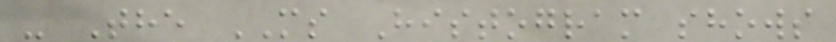- The MS Histogram shows
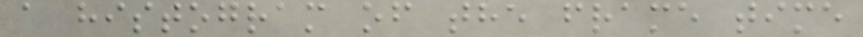a histogram of the frame time
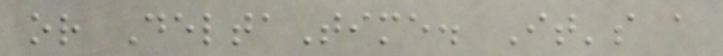or DeltaTime. It's a
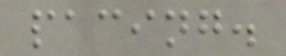pacing.
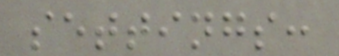settings:
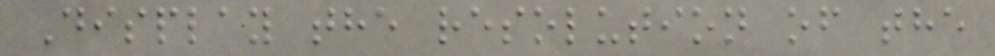Display the resolution of the
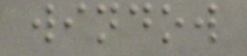window
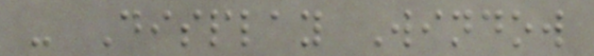- Display Window
